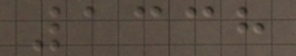1338
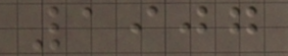1907
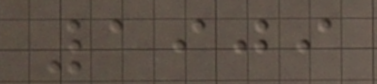1909
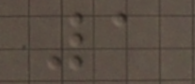1
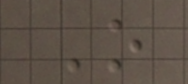O
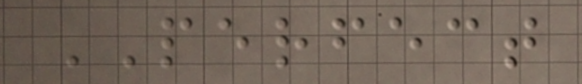PERFECT
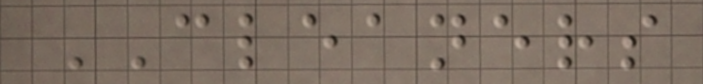CLEANERS
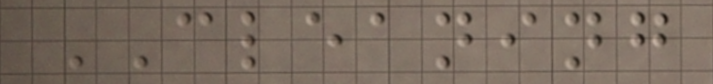CLEANING
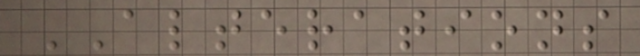ALTERATIONS
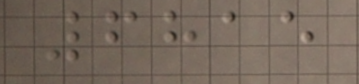6815
